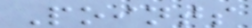Points
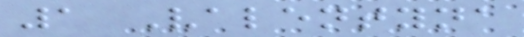1 Valentyna
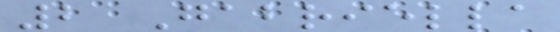2 Gabriella
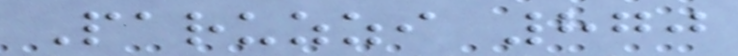Paruzzi 870
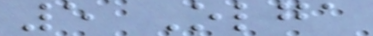5 Olga
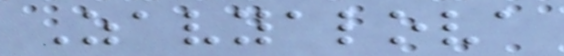Zavyalova
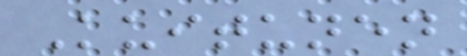Kuitunen
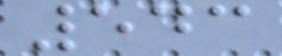543
